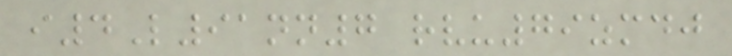i4L91nn7 rvu79zmdj
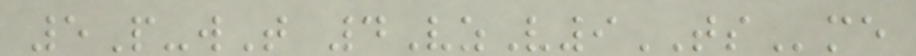5P-wT 4VzV9TSme
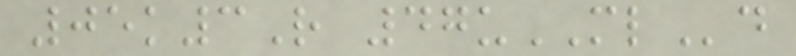05k3R 47uMLd
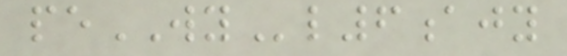peWYl6ajy
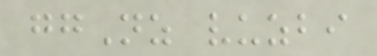ggNz vuzbi
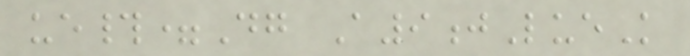ue#=Dg A9jLueK
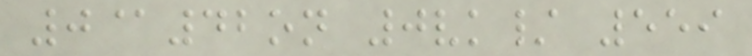0@42on 0vk/ 559
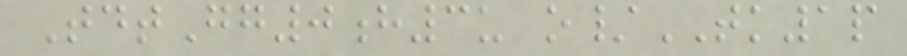TdtGg0h3u o/TK1p
